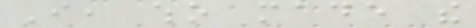I, who made the
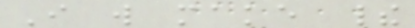I will make their
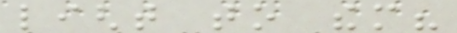light to them?
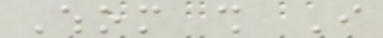Whom shall I
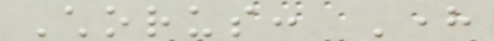Chorus: Here
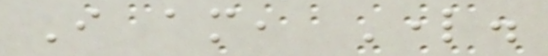I am, Lord.
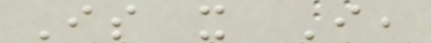Is it I,
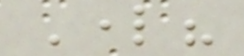Lord?
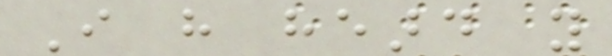I have heard you
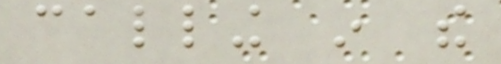calling in the
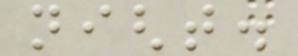night.
